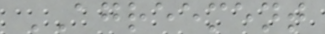AGREEMENT
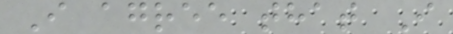I agree that I
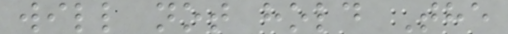will not hold The
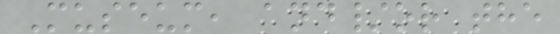Museum, and/or the
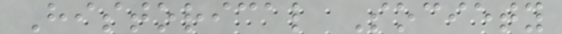Historical Society
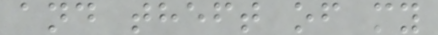and theft of my
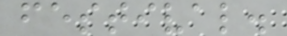festival.
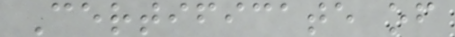Certificate of
